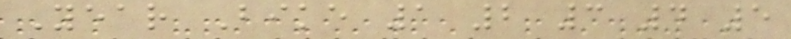Year Bike 1 2 3 4 5
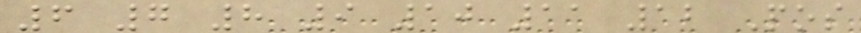6 7 8 9 10 11 12 Pos
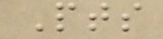Pts
